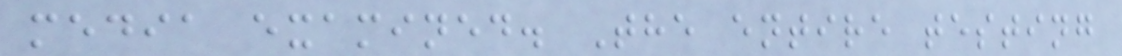media examined. The entire testing
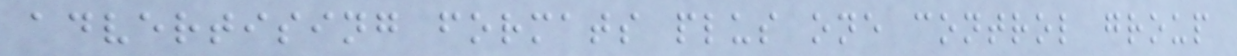advertising formats plus one control group
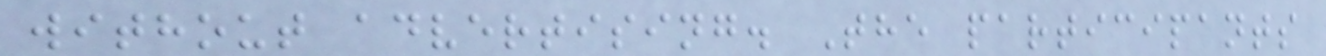without advertising. The participants
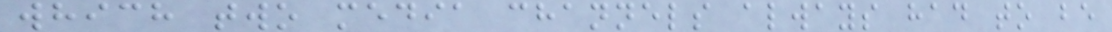which two media channels always had to be
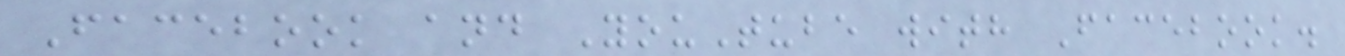Facebook and YouTube with Facebook.
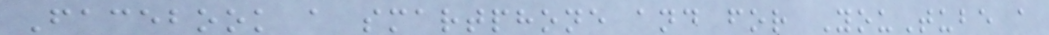Facebook a smartphone and for YouTube a
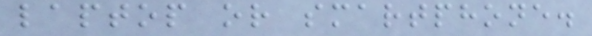laptop or smartphone.
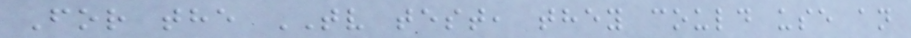For the TV test, they could use an
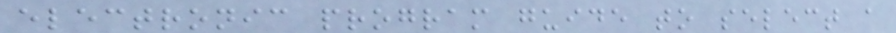electronic program guide to select a
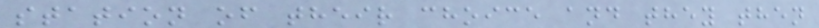station of their choice and they then
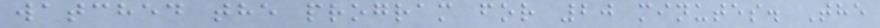watched the program for 20 minutes. The
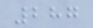287
